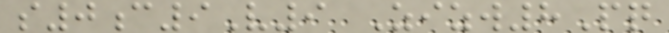s0c9V9 Zizw8Pq
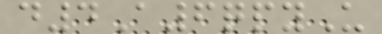d4A6qpyU
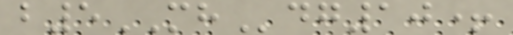b5MHdg10+
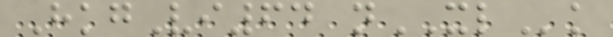HkgVi64 nXLk
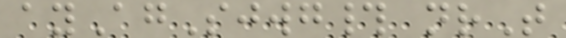ayAgSjwg# nrT
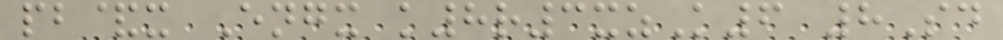pb&x Engx k8r3xzK6 8Sd
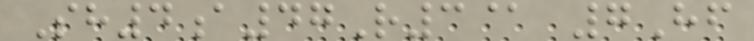Sh4a47R3@ 7Hf
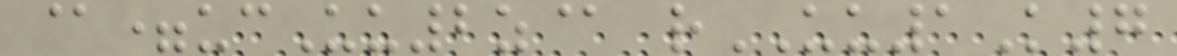@=ucUu2z@ rUU1K7
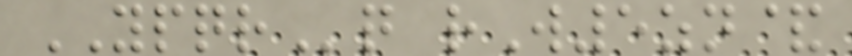YPQRq rW5zn&
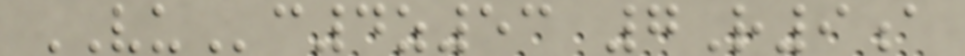VUc4z53 7R9a
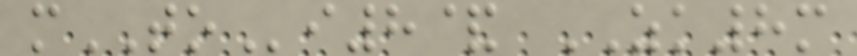mTOi8& ZK8m
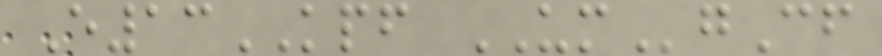E13KPF UMgCf
